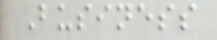Business
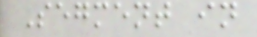Segment in
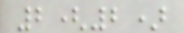2(2)
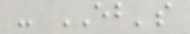- EB's
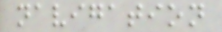navigation
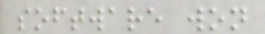software won
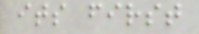its first
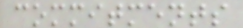commitments
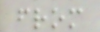from
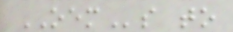OEMs to
